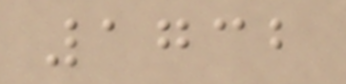1732
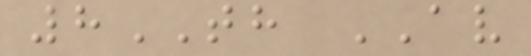8TH AV
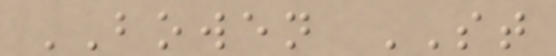BOWEN ST
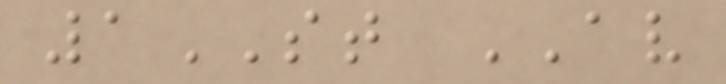1ST AV
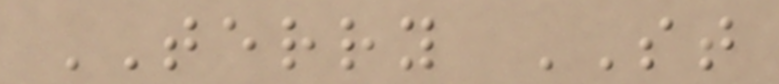TERRY ST
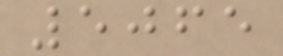5065
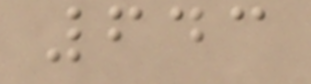643
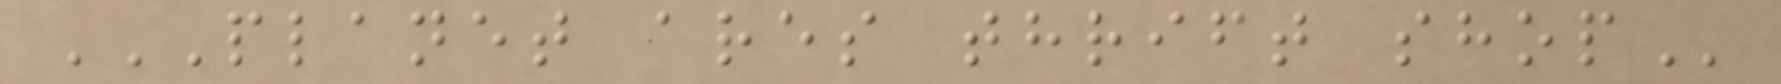PLANET ARES THRIFT SHOP
